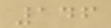146
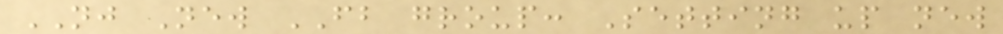NJ New FB group: Setting up new
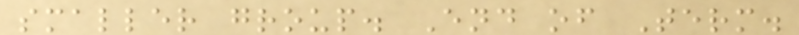smaller group. End of Term.
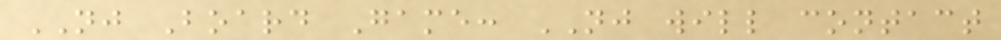NJ Board Game: NJ will contact
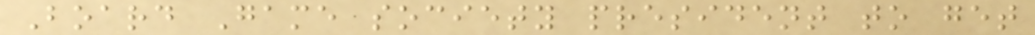Board Game society president to get
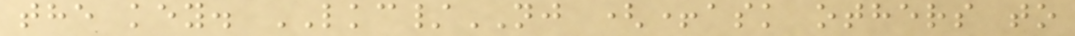the key. LKC/NJ (+ask others to
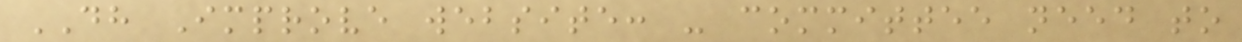DH Improve website: - committee need to
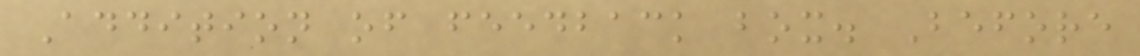Addition of feedback box. Before
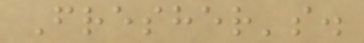Fresher's.
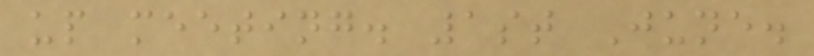up meeting. 1st June.
